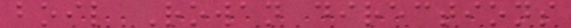boil Rowan directions
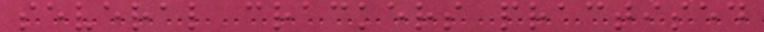several crackers practised
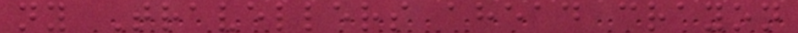ny Travellers ahead crayon
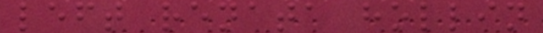left renata hollin
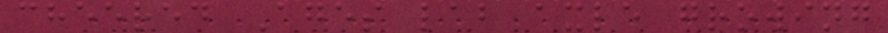cheered Ages lab axle growing
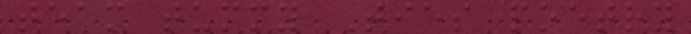team tummy Ties poetry
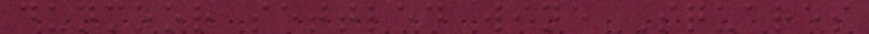dunmoor settled wine Squares
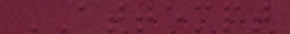ATTEMPT
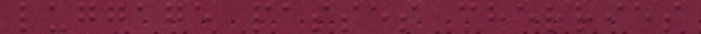luggage passes cherries
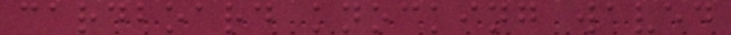cardboard knocking waved
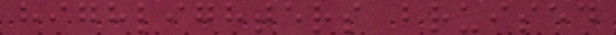highlighters bruised
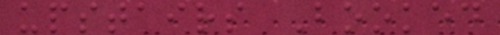upstairs Booked
